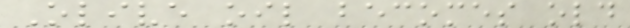Olive oil becomes old
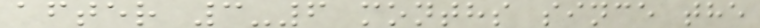after 3-6 months since the
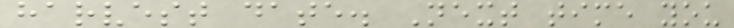harvest date. Next time you
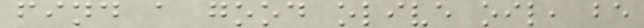find a good olive oil, be
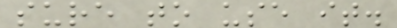sure to use it.
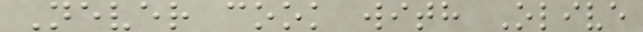Never cook with Olive
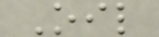Oil
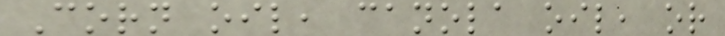Corn oil, canola oil, or
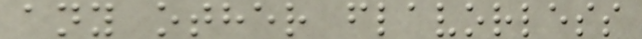any other flavorless
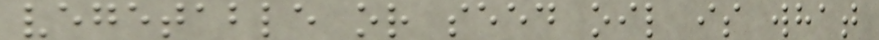vegetable or seed oil is what
